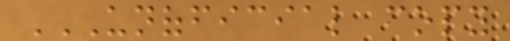UNOFFICIAL COPY
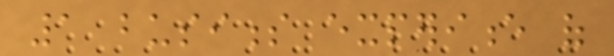1 business experience of
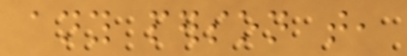any person that,
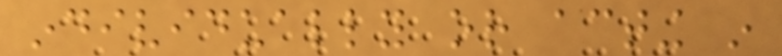individually or acting in
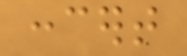concert
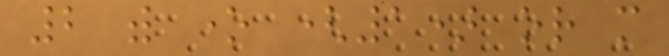2 with one (1) or more
